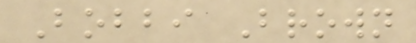Bobbi Brown
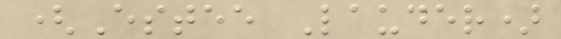(Estee Lauder)
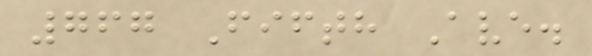767 Fifth Ave.
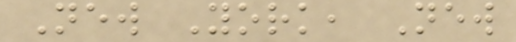New York, New
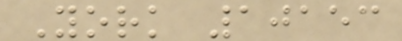York 10153
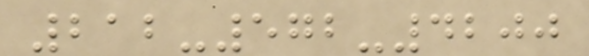212-572-4200
